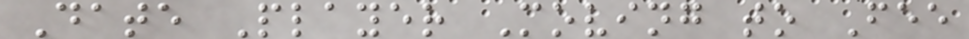Date Player Moving to Fee
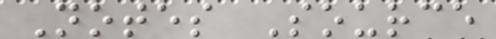Notes Source
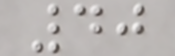40
